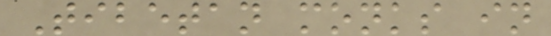Tibetan monks in
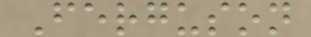Ferguson
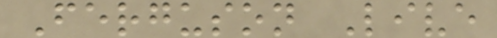Ferguson Live
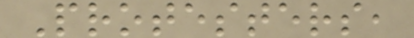Protesters,
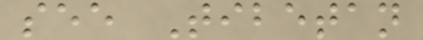see Tibetan
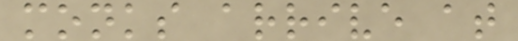monks arrive at
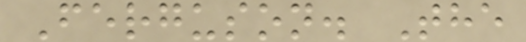Ferguson. The
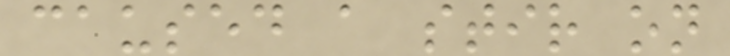caused a stir on
